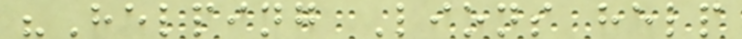"Helping Lions help
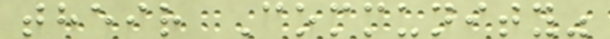their Community"
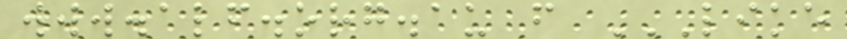www.alf.org.au f LIKE
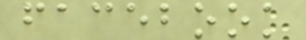facebook
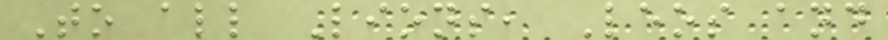To all Lions, Leos and
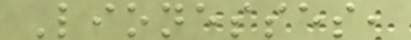Lionesses,
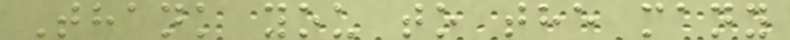Thank you to the many
